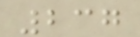237
